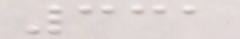331
